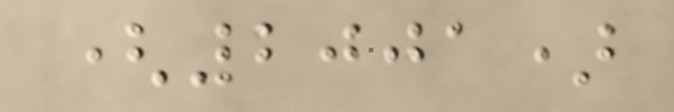(2001)
